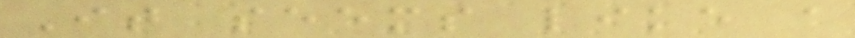It seems like a
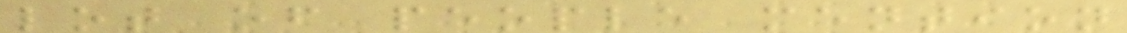lot of people mention
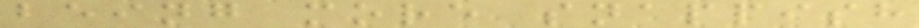being more snappish
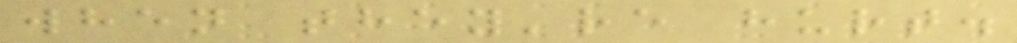when they're hurt.
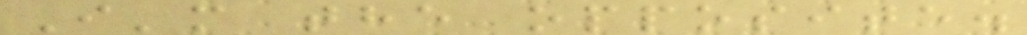I'm the opposite.
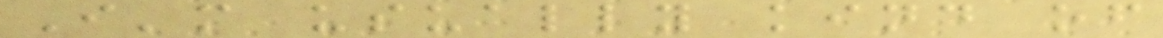I'm usually kind of
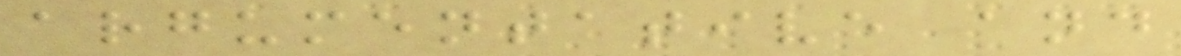argumentative and
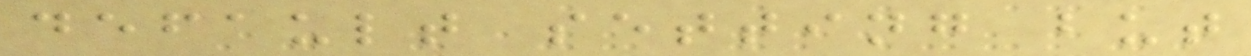default setting but
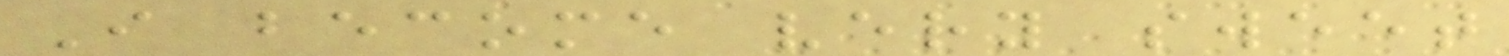I become very sweet
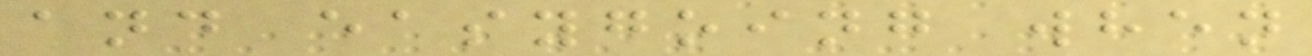and easygoing when
